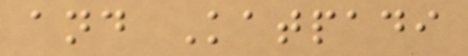and Katpadi
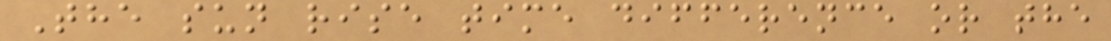The sun rise time difference or the
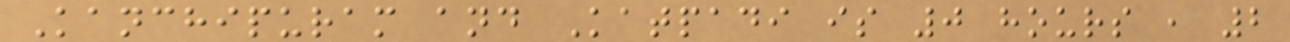Kanchipuram and Katpadi is 0 hours , 2
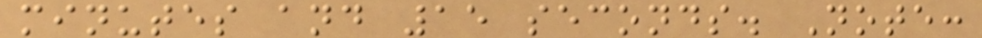minutes and 15 seconds. Note:
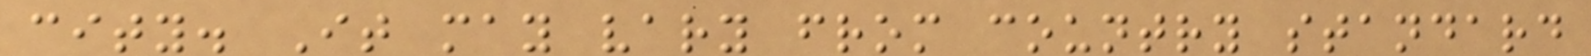city. It may vary from country standard
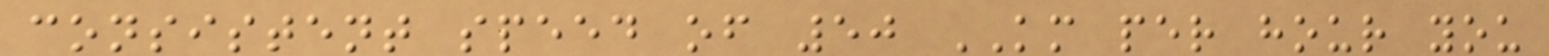consistent speed of 50 KM per hour you
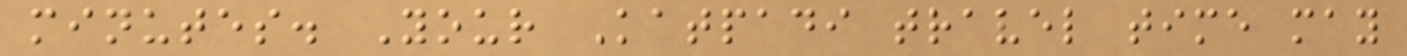minutes. Your Katpadi travel time may
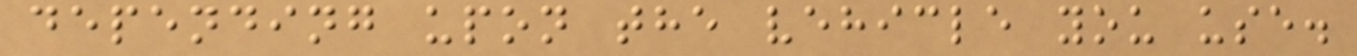depending upon the vehicle you use.
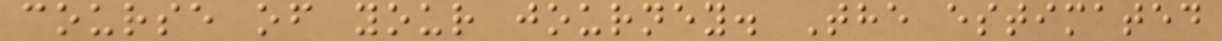course of your journey. The estimated
